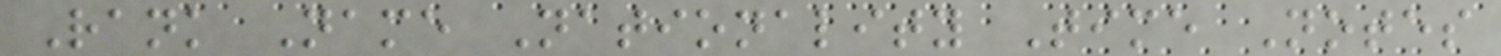Rank Name Nationality Time Notes
